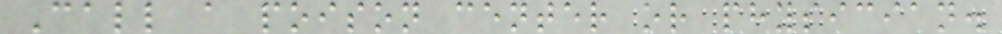Call a poison center or physician.
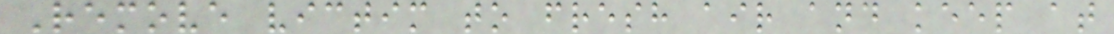Remove victim to fresh air and keep at
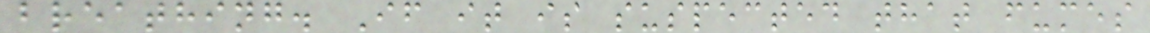breathing. If it is suspected that fumes
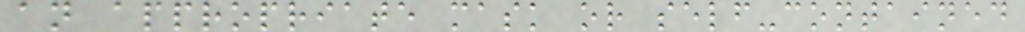an appropriate mask or self-contained
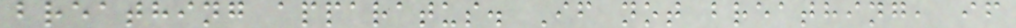breathing apparatus. If not breathing, if
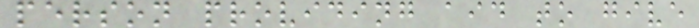person providing aid to give
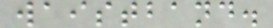waistband.
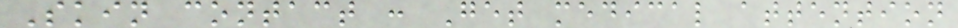Skin contact : Get medical attention
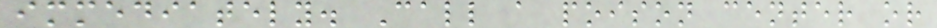immediately. Call a poison center or
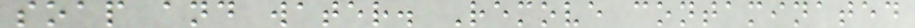soap and water. Remove contaminated
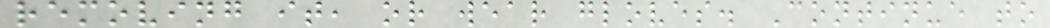removing it, or wear gloves. Continue to
